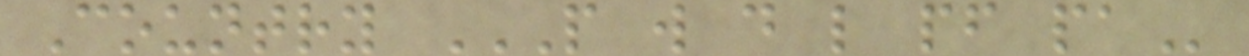Country P W D L PF PA
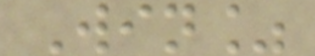Win%
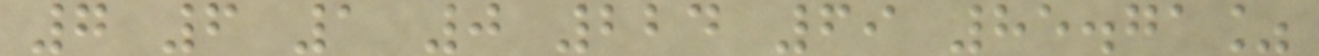7 6 1 0 224 69 85.71%
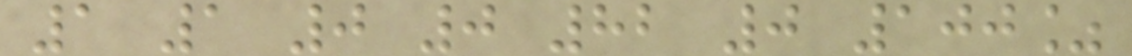1 1 0 0 82 0 100%
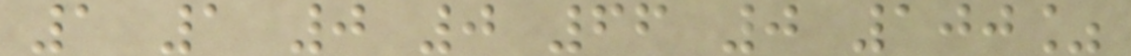1 1 0 0 66 0 100%
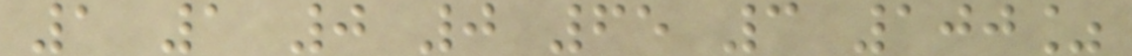1 1 0 0 65 3 100%
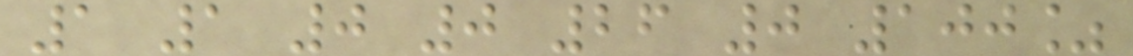1 1 0 0 26 0 100%
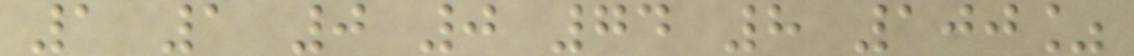1 1 0 0 74 8 100%
